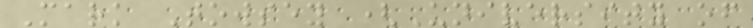Mark Towsey (University of
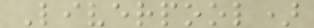Liverpool)
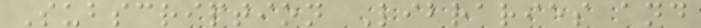Subscription Libraries and
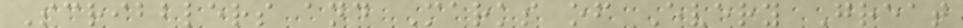Scribblers and Marks of Every Great
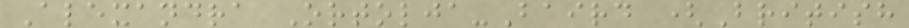Alexandra Ortolja-Baird (British
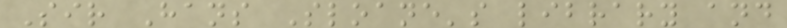Sir Hans Sloane's library and
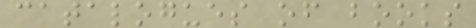catalogues of books
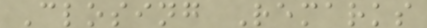Closing Remarks
